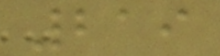219
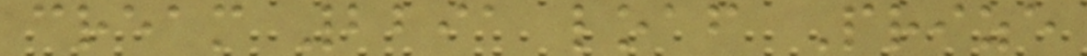cream 2291 loaf Prize
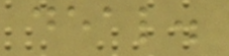deal.
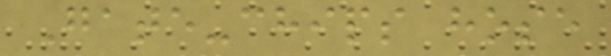Gate-chips hose
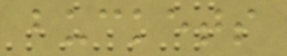buckets
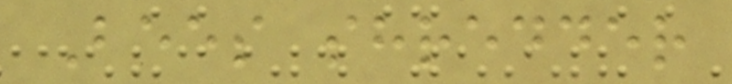Bees shredder
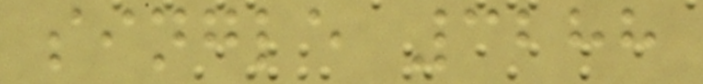single 3288
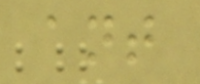ant
